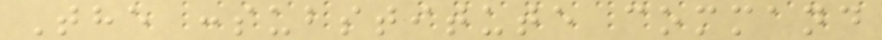The :substitute command
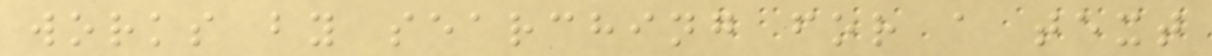works by searching for a text
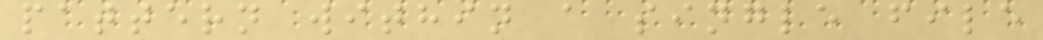pattern within a single file
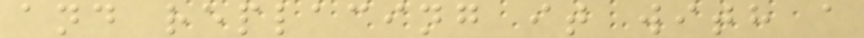and replacing it with a
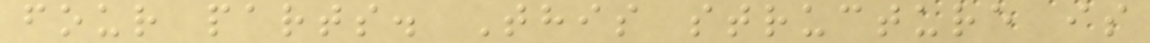four parts. This structure is
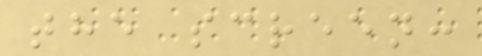the screen:
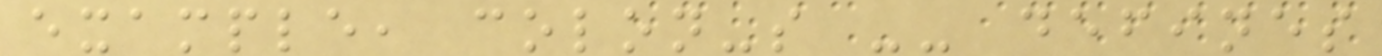example, colon-s -- defines
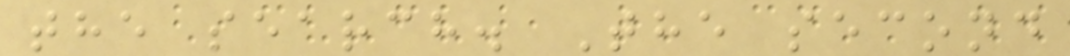the search. The second
